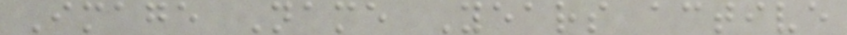Image Name Years active
